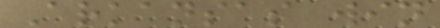Arkansas win
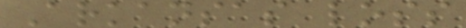Arkansas loss
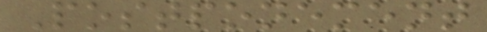Postponement
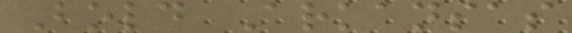Bold Arkansas
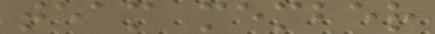team member
